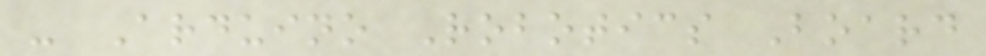- Arduino Robotics Board
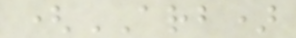(ARB)
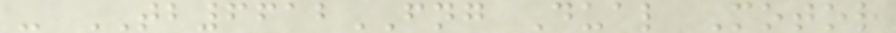- TB6612FNG Dual Motor
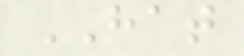HAT
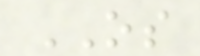OS
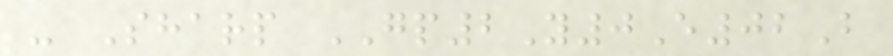- Sharp GP2Y0E02B
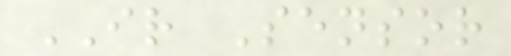IR Sensor
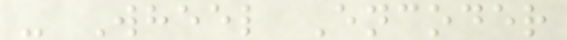- Wheel Encoder
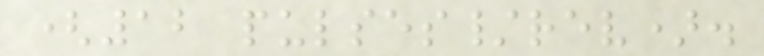(12 pulses/rev).
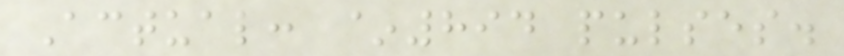Actual: ~894 pulses.
